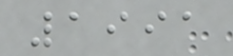1991
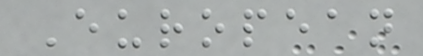European
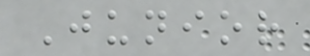Junior
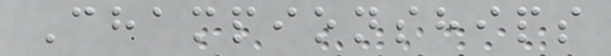Championships
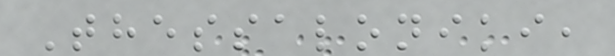Thessaloniki,
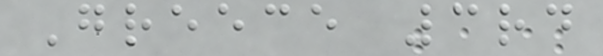Greece 3rd
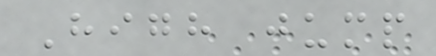High jump
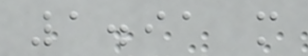1.91 m
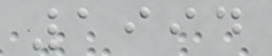1994
